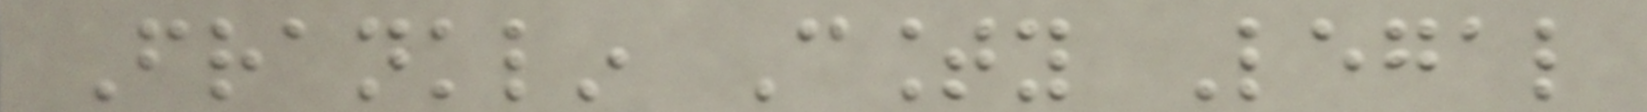Franklin County Legal
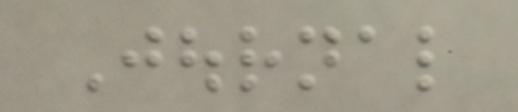Journal
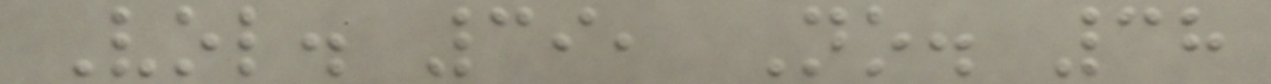Vol. 39, No. 38
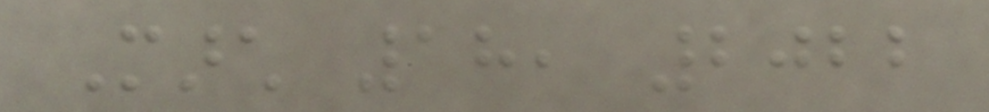March 18, 2022
